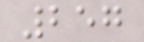257
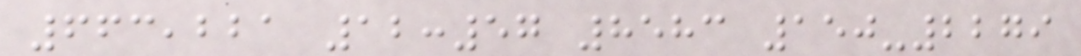663,221 12:57 8583 150-2279
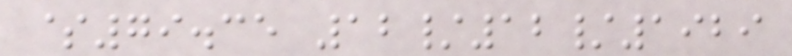$79.35 12/12/1929
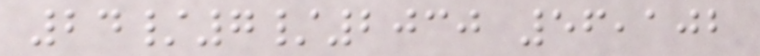24/7/2030 56,102
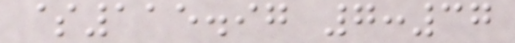$115.97 7:37
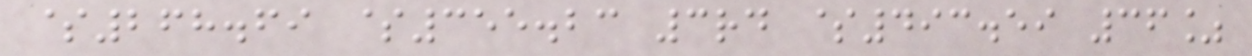$268.69 $355.23 3rd $493.59 36%
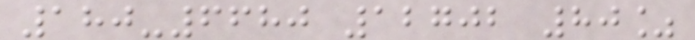180-6680 12702 80%
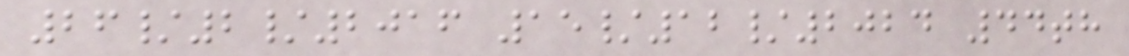26/2/2016 15/12/2024 44th
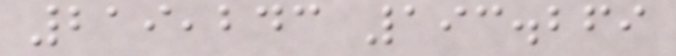219,243 193.269
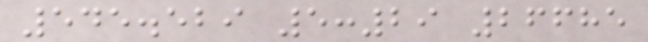545.529 5:29 26685
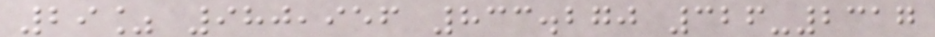29% 980,956 833.270 326-2317
